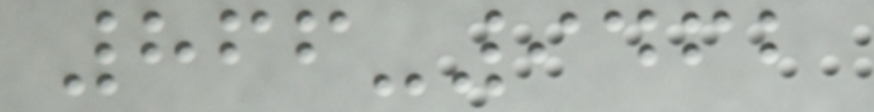866-9462
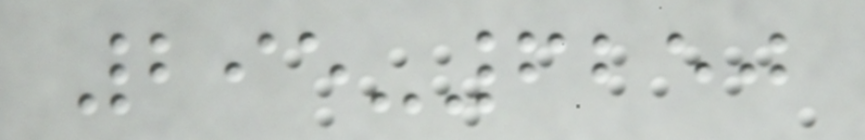295-6250
